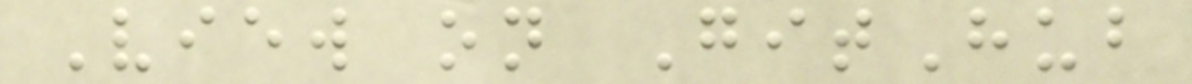View on GitHub
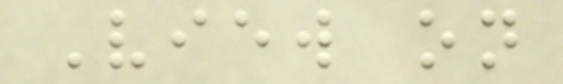View on
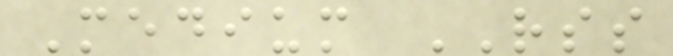Medium RSS
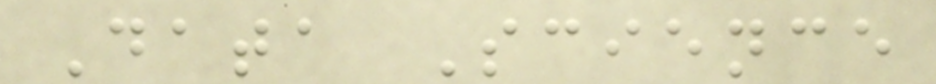Data Science
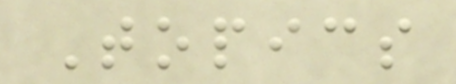Topics
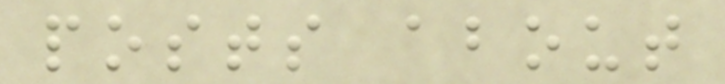posts about
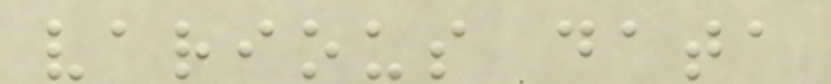various data
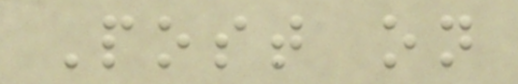Post on
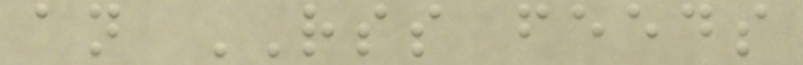an RSS feeds
